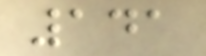141
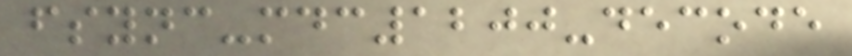fsync-mdc1200-decode
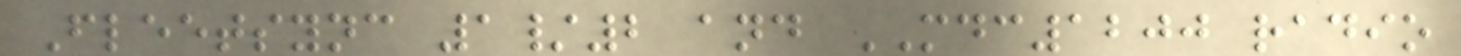Fleetsync 1/2 and MDC1200 radio
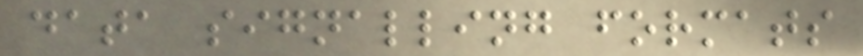data signalling formats
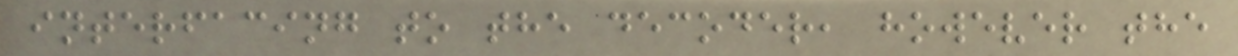interfacing to the decoder, however the
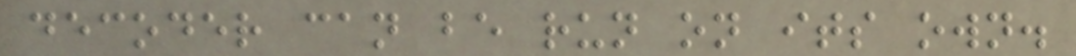decoder can be run on its own.
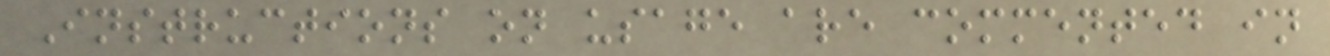Instructions on usage are commented in
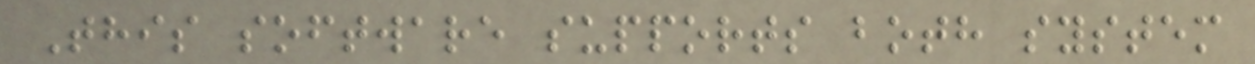This software supports both system
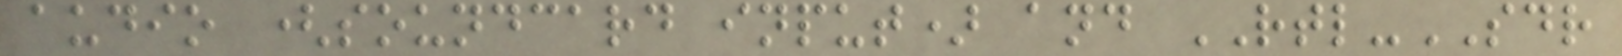audio (soundcard input) and RTL-SDR
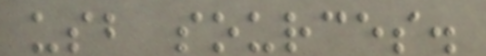usb sources.
